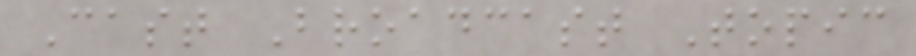Cast Broadcast Topic
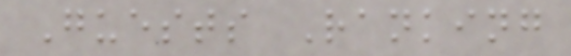Guests Ranking
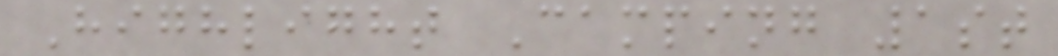Highlight Camping 1st
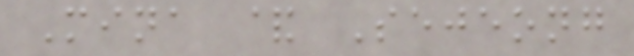Mina & Sejeong
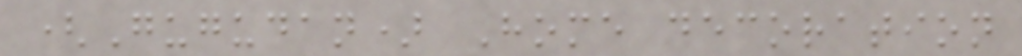(Gugudan) Home decoration
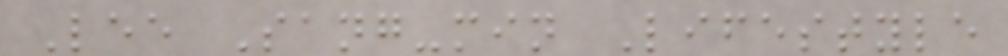Lee Sang-min Lifestyle
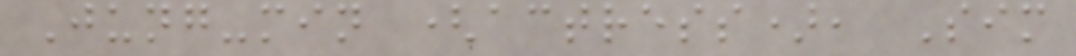Jung-min (actress), Sim
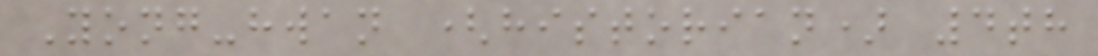Yong-hwan (historian) 4th
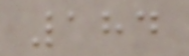184
